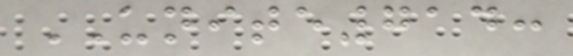UNITE714:
